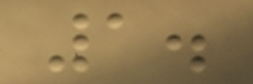1.
